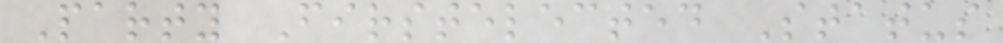Party Firstelected Status
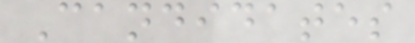Candidates
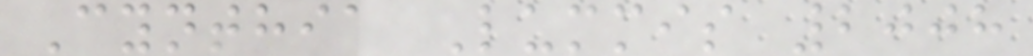Cynthia Lummis 2008
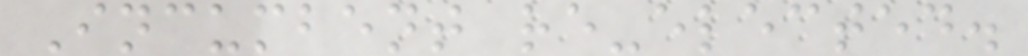Incumbent re-elected.
